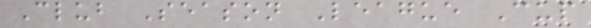Club Season League Cup
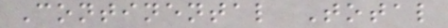Continental Total
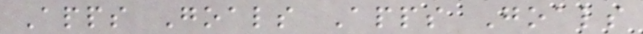Apps Goals Apps Goals
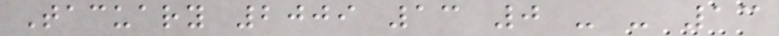Tacuary 2009 13 0 - - 13
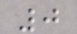0
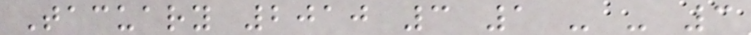Tacuary 2010 3 1 - - 3
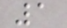1
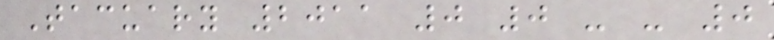Tacuary 2011 0 0 - - 0
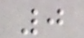0
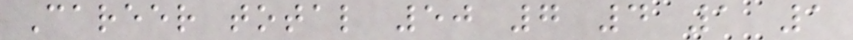Career total 50 7 4 1 1
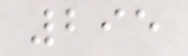295
